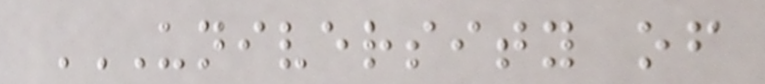UNIVERSITY OF
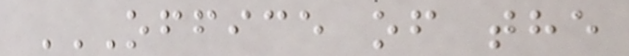OFFICE OF THE
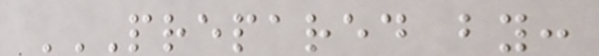PREPARED BY:
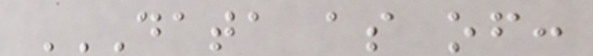DATA AS OF:
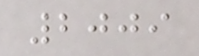2009
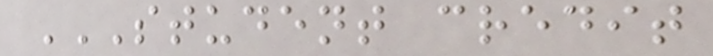STUDENT CREDIT
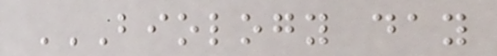BIOLOGY DAY
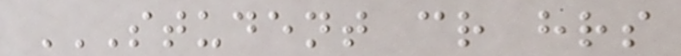STUDENT CR HRS
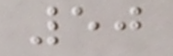50
